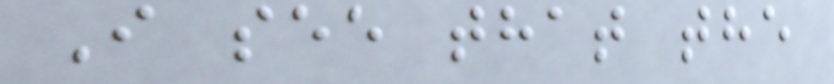I see that the
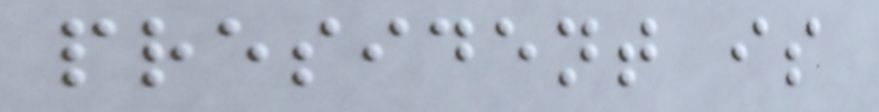president is
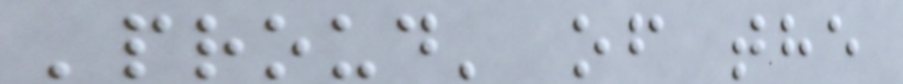'proud' of the
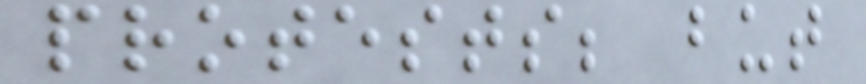protests; but
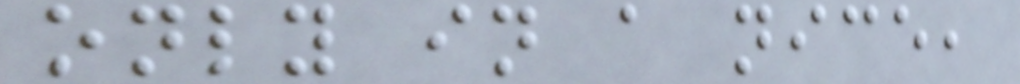only in a nice,
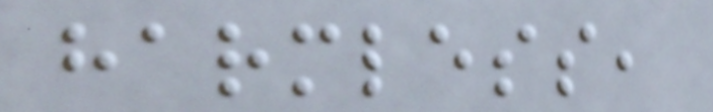harmless,
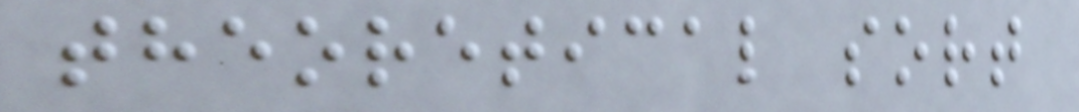theoretical sort
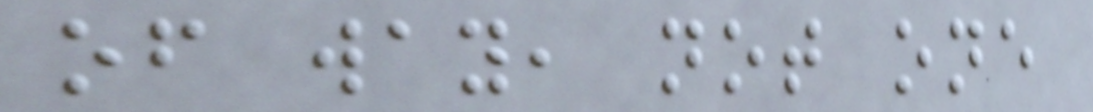of way, not one
